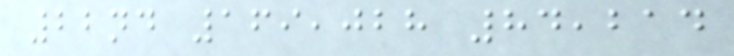22nd 169,028 84,214
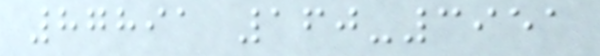87891 160-3951
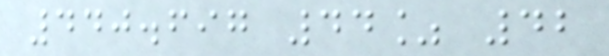440.697 44% 42
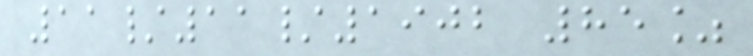11/11/1902 85%
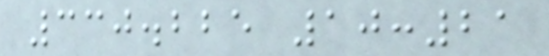330.225 10:21
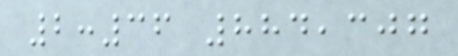2:36 884,307
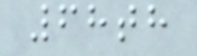68th
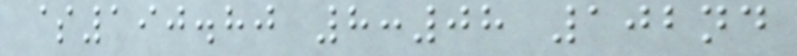$190.80 8:08 102nd
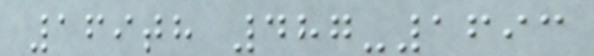169th 487-1693
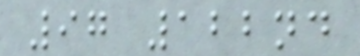97 122nd
